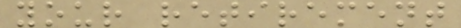your retirement
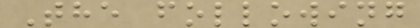The following
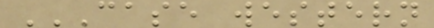CASE WESTERN
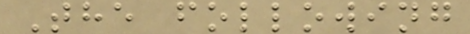The following
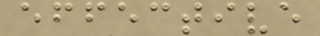effective
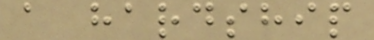a hardship
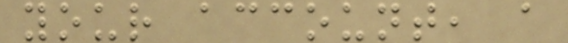your account, a
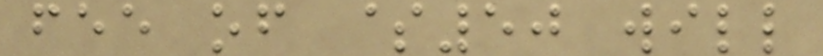fee of $50 will
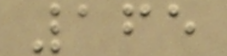165
